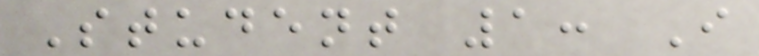Student 1: I
